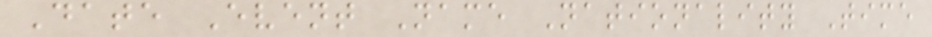Date Event Name Nationality Time
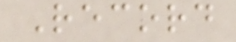Record
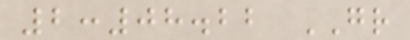2:08.22 GR
